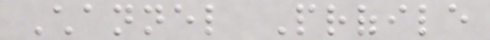Channel Profile
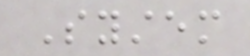System
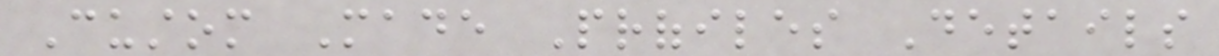Custom Made Profiles Details
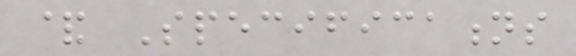& Specifications
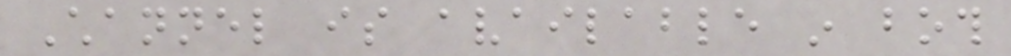Channel is available in both
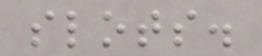slots.
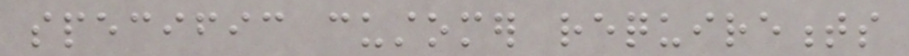specific customer requirements
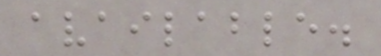available.
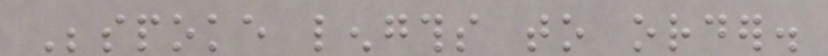Bespoke lengths to order.
